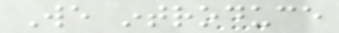We introduce
